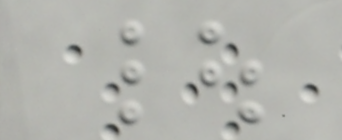|
